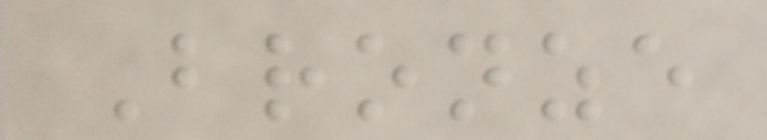Bronze
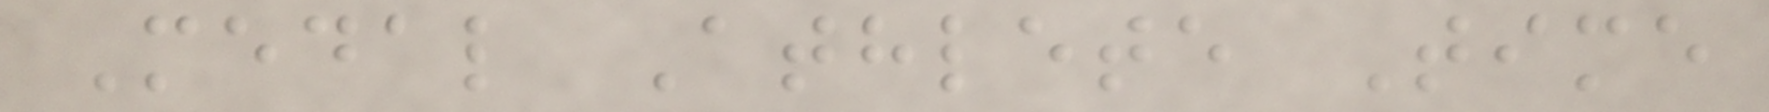Medal Athlete Time
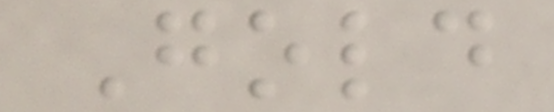Gold
